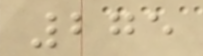275
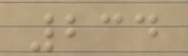234
